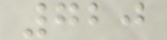720
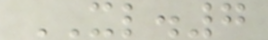XL.7
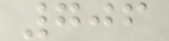706
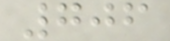706
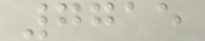7715
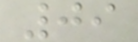09
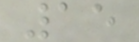15
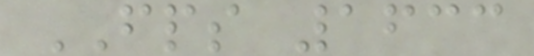FPS 1633
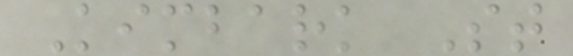Kimbark St
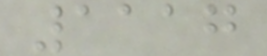1117
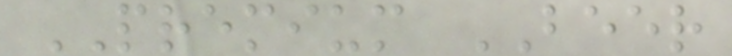PREMIUM BEER
